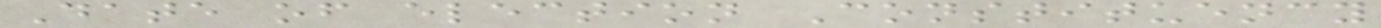Date of election Constituency
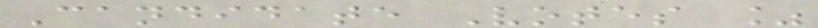Candidate Votes %
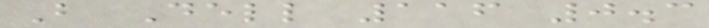B Dell 116 0.3
